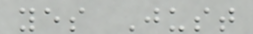yes Just
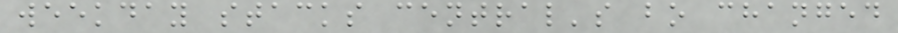weekday stacks central's bo changed
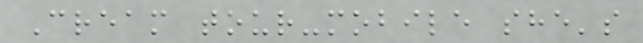Cream tour-mobile she's
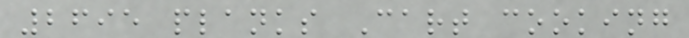2695 planks Cart cooking
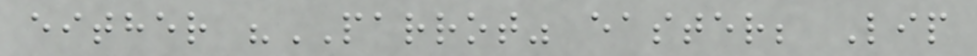either "PARROT" easter; Lip
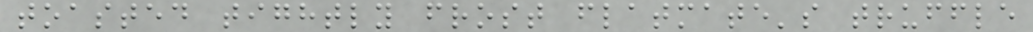toasted tightly frost flatmate's truffle
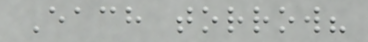Each torrow?
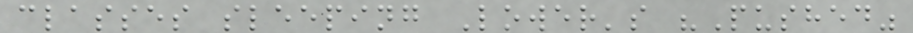classes sleeping Lower's "Pushed"
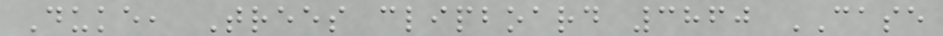Duke, Trees clipboard 3860 CASE
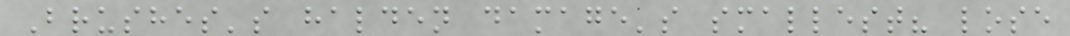Brushes's halden damage's smallest? lose
